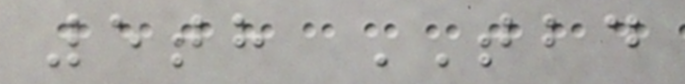5th TBD
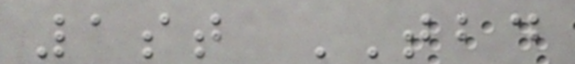1st TBD
